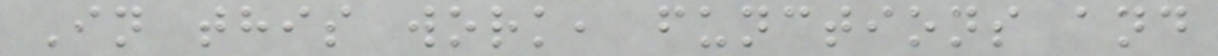In this work, functions and
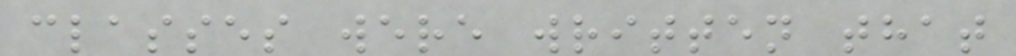classes were written that
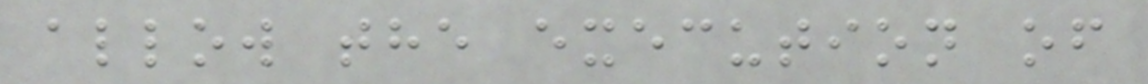allow the execution of
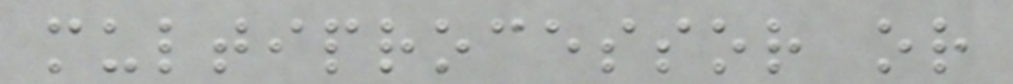multiprocessor or
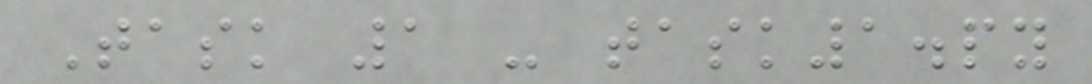Task 1 - task1.py
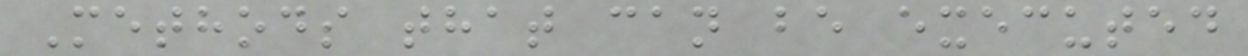Methods that can be executed
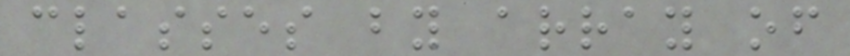classes by array of
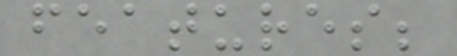features;
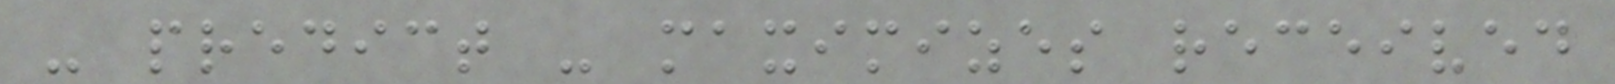- predict - maximizes received
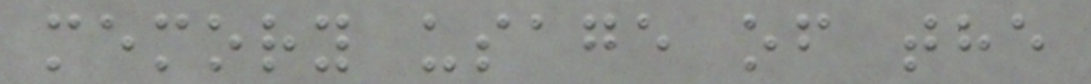memory usage of the
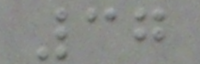37
